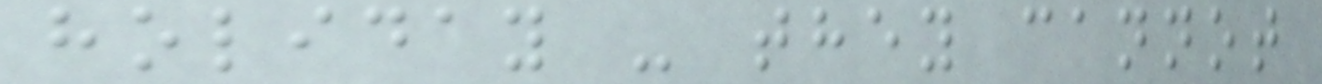holiday - they cannot
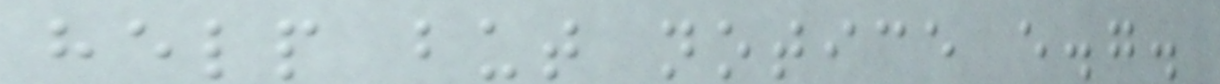help but notice e.g.
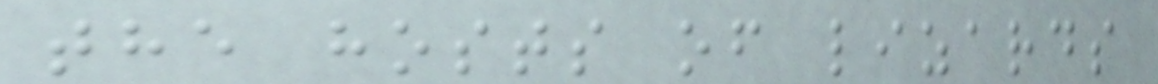the hosts of lizards
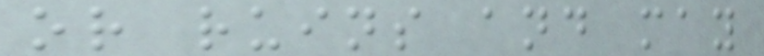or ruins and may
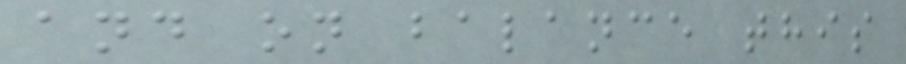and on balance this
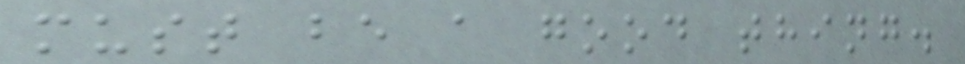must be a good thing.
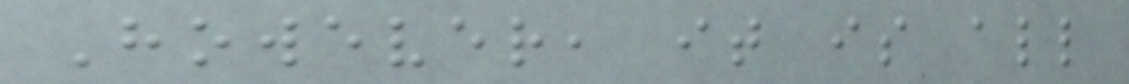However, it is all
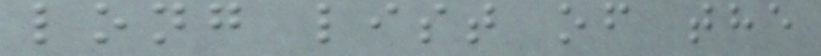long list of the
